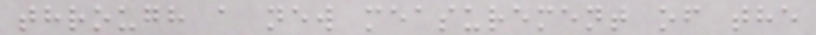through a new measurement of the
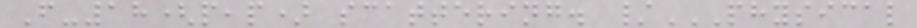F-18(p,p) scattering. /PHYSICAL
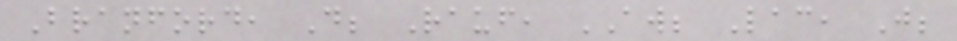Branford, D; Rauf, AW; Lac, J;
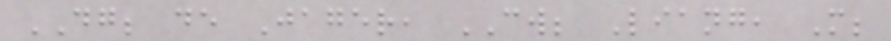DG; de Jager, CW; Liang, M;
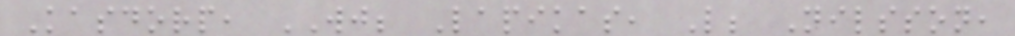Kasdorp, WJ; Lapikas, L; Nilsson,
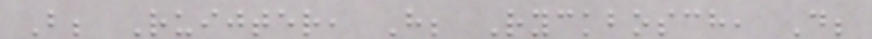B; Ruijter, H; Ryckbosch, D;
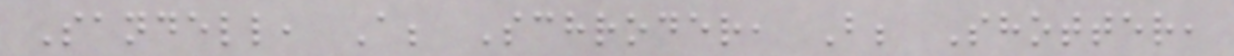Sandell, A; Schroder, B; Shotter,
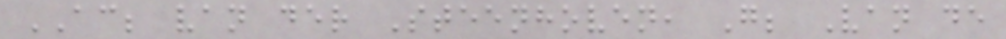AC; van der Steenhoven, G; Van de
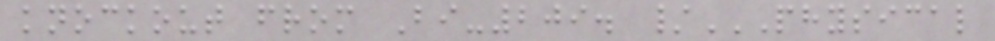knockout from Bi-209. /PHYSICAL
